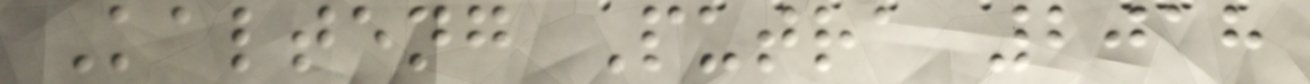Kalteng Putra 2018
